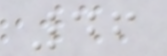46
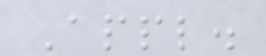Appl.
